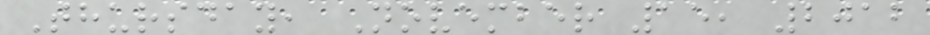Thursday, November 15, 2012
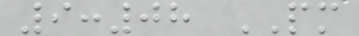9:08 PM
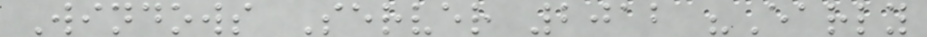Windows Server 2012 "Early
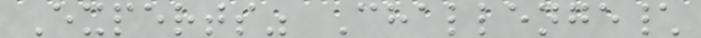Experts" Challenge\
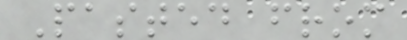Pasted from
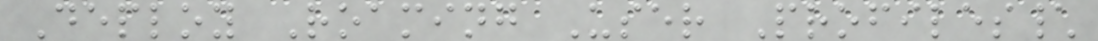Deploy Roaming User Profiles\
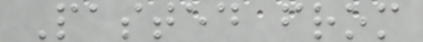Pasted from
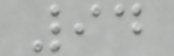94
